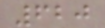620
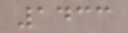1433
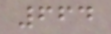664
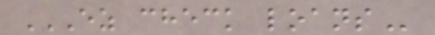EZ CHECK LOANS
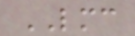LMC
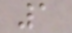1
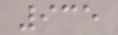935
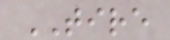TIRE
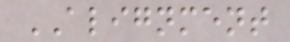ALIGNMENT
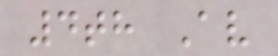4th Av
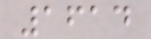1614
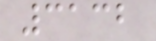3132
